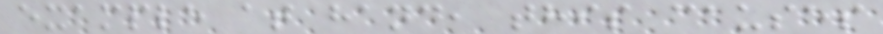example at hand, this causes
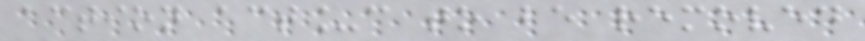action act_c to be removed
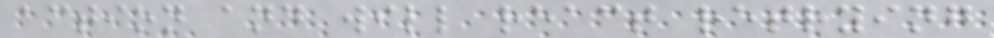action and will react retrying
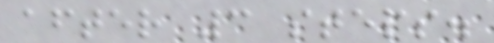after 3 steps.
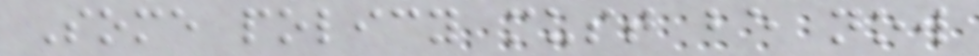Some policy must be now
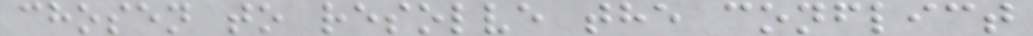chosen to resolve the conflict
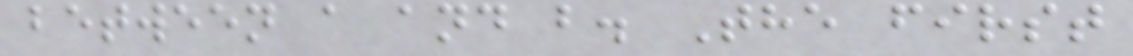between a and b. The first
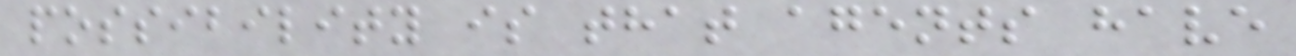possibility is that agents have
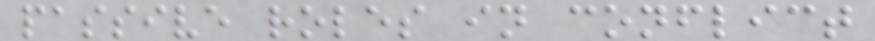passive roles in conflict
